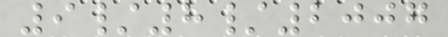9/8/2007
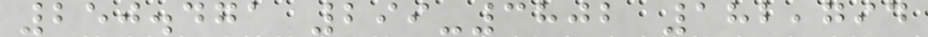250.471 299-3802 182,794
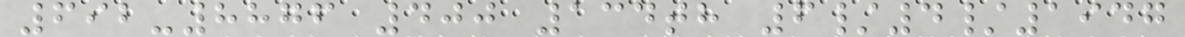692-8876 400 134th 6/4/1947
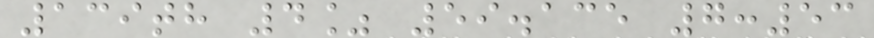139th 4% 59.135 7:53
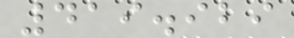419.929
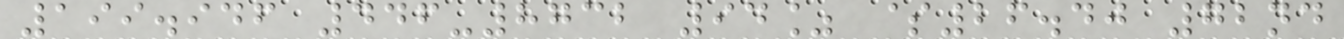199.946 446-8732 94% $26.40 72nd
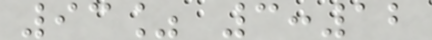93% 3:12
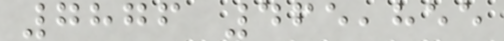7876 465,855
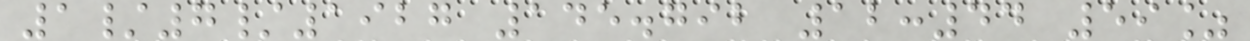1/7/1927 145.792 12:44 59%
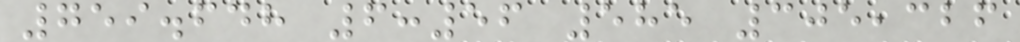759.648 6:56 585 305,326
